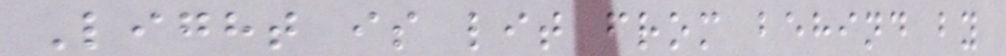Light is lit from behind by
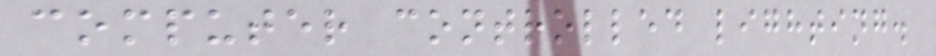computer controlled lighting.
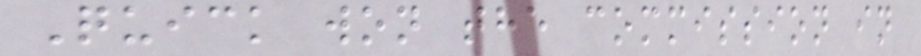Quick won the commission in
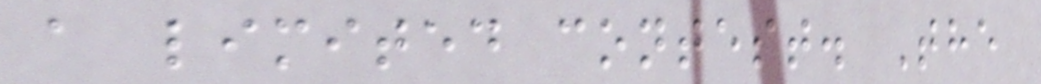a limited contest. The
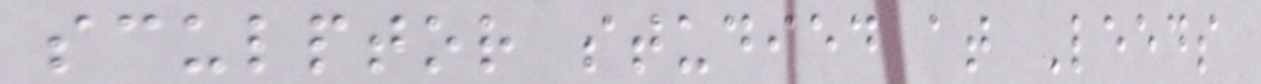sculptor studied at Leeds
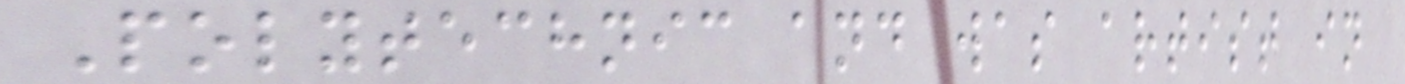Polytechnic and was artist in
